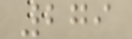279
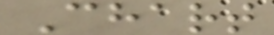Chart
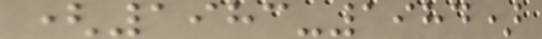(1983-1984)
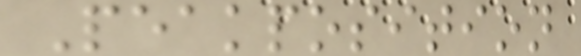Peakposition
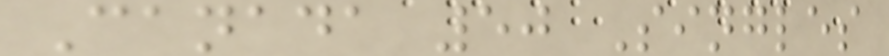Canada 50 Singles
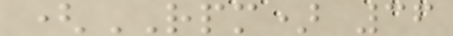(RPM) 36
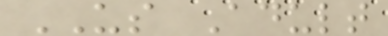US Adult
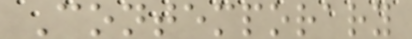Contemporary
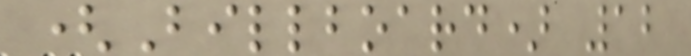(Billboard) 12
